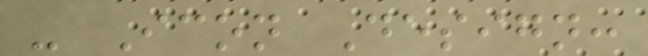- Icon Design:
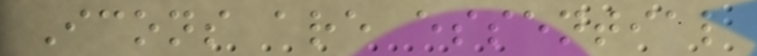Icons are essential
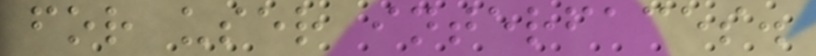for user interfaces.
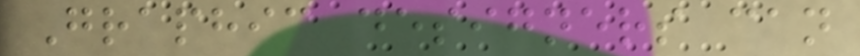Graphic designers can
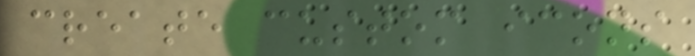create custom icons
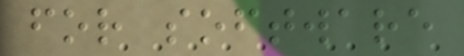for software
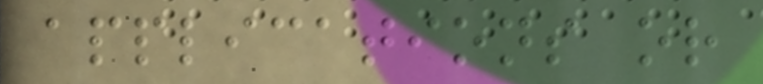applications or
